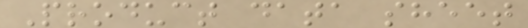Product data sheet
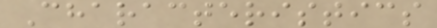Characteristics
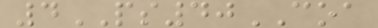4PS40COA
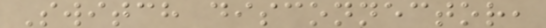Switch disconnector,
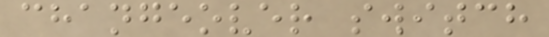changeover switch
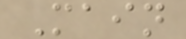Main
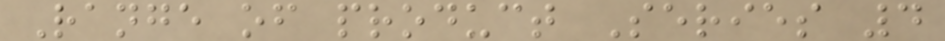Range of product Series 4
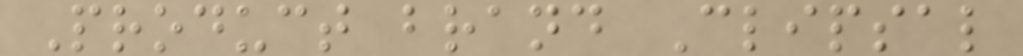Product brand Clipsal
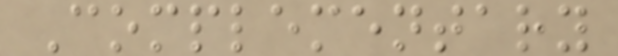Complementary
